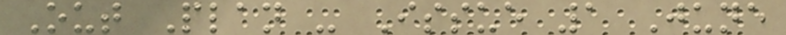Out Plan - Issue 1 June
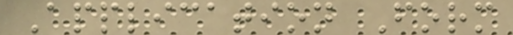Application Form
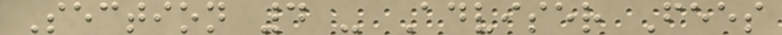Section 4 - Adviser Fees
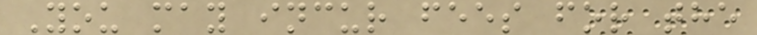You may incur fees for the
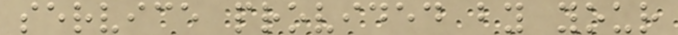service provided by your
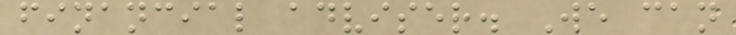financial adviser. We can
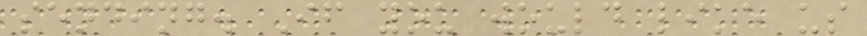sending. If you would like us
